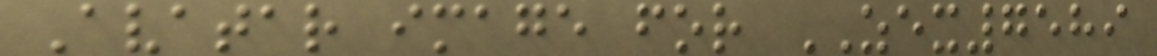Avatar image for ZEX7589
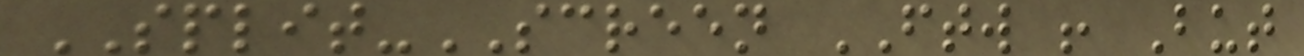SPLIT-SCREEN FTW ! But
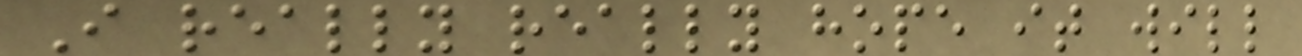I really really hope it will
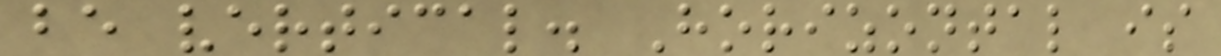be vertical. Horizontal is
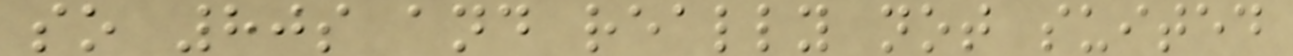so 80s and really not suited
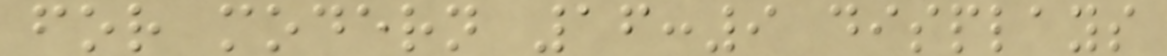for modern 16:9 displays
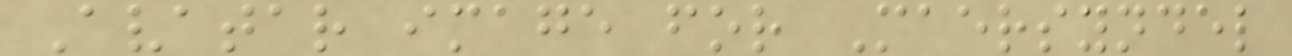Avatar image for Maersyndel
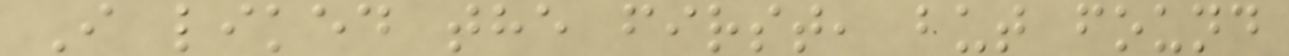I liked the first, but found
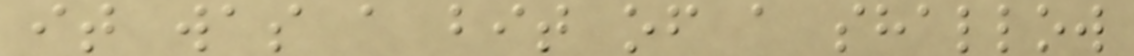it was a bit of a shallow
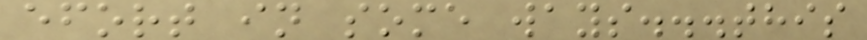efort in some ways...this
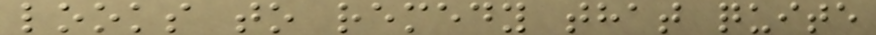looks to remedy that quite
